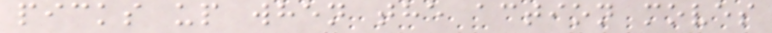picks up when the action moves
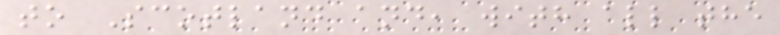to Scotland and, with all the
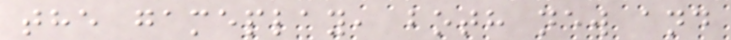the gameplay, both new and
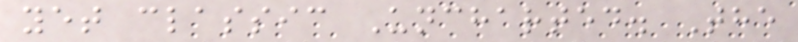yet classic Uncharted. The
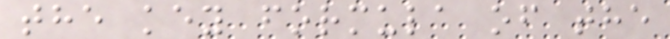the key formula of the
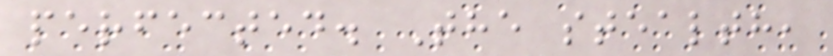perfected. The stealth,
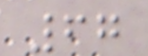67
